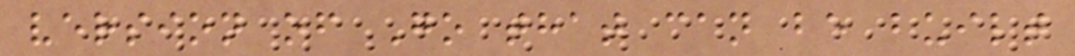version of Go that can be built
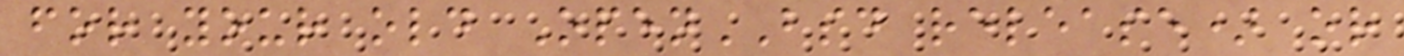for your old OpenBSD release) or
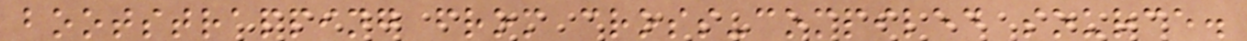bootstrapping from cross-compiled source.
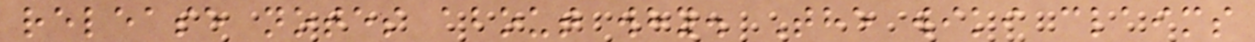release notes about why. The wiki claims
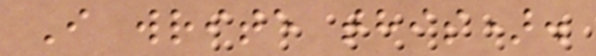I write this).
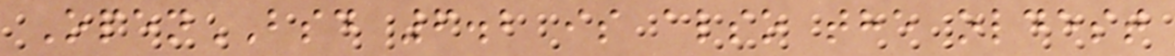OpenBSD 6.2 is also the oldest
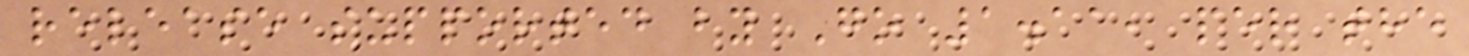release supported by Go 1.11, per the
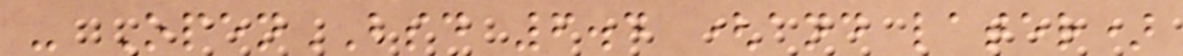- OpenBSD 6.4 (and later)
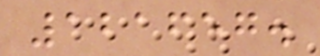121657.
